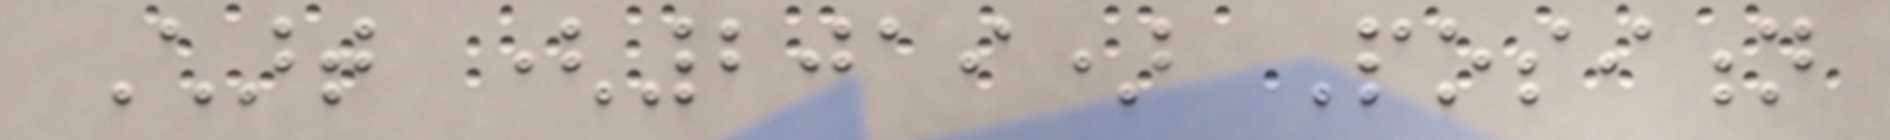Chart (2019) Position
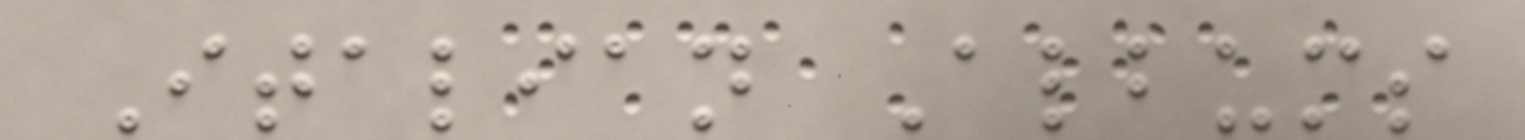Italian Albums
